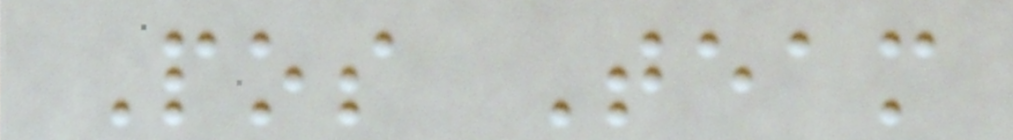Pos Team
